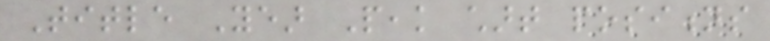Title Year Peak chart positions
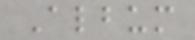Album
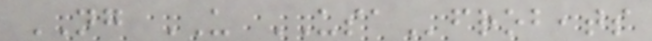NG US USAfrobeats
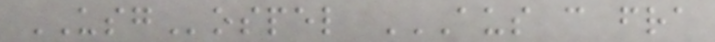USGospel AUS CAN FRA
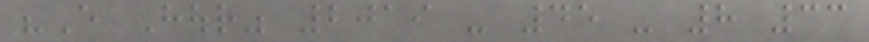"Every Hour" 2019 - 45 - 8 33
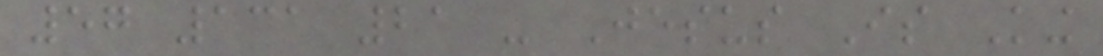57 131 21 - Jesus Is King
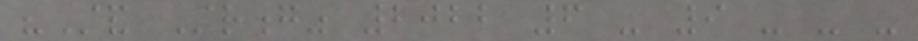"Stand Strong" 2022 6 - 9 - - -
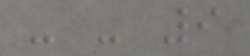- - 9
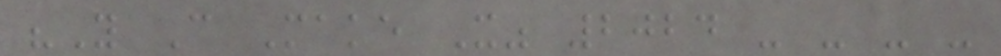"You Can Make It" 2024 - - - -
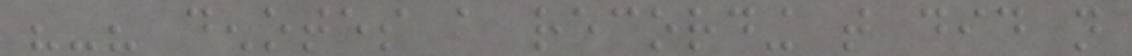"-" denotes a recording that did not
